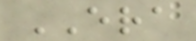ERA
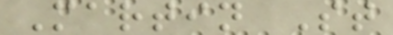Martin St
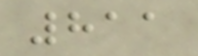811
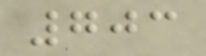703
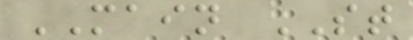MAIN ST
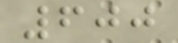600
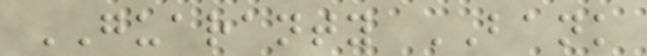GUARANTY BANK
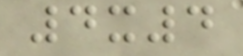4x4
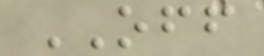OFF
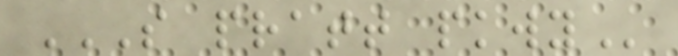S PRATT PKWY
